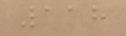118
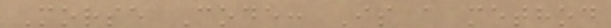Morse Code: Is a method
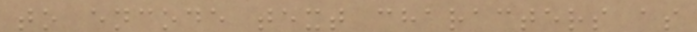to encode text characters as
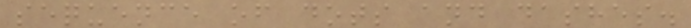sequence of dots and dashes.
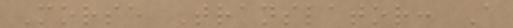Morse Translator: A
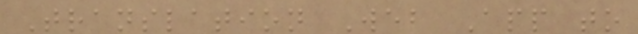Translation Web App to
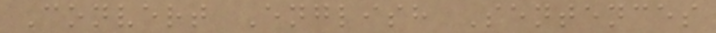Convert English Sentences
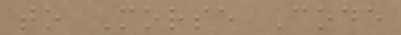to Morse Code
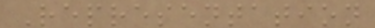Representation
